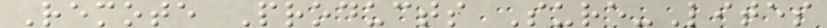Remote Products Sure-Lites
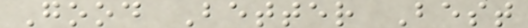Good Better Best
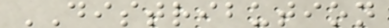DISTRIBUTION
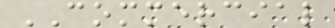COMMERCIAL
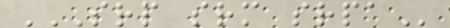SRP SRM SRPA
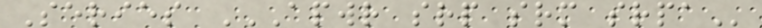Series APWR SRP SRM SRPA
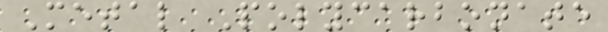Metal Polycarbonate
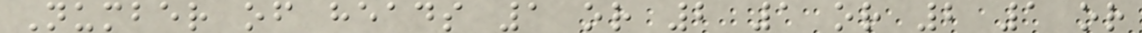Number of heads 1 or 2 1 or 2 1 or
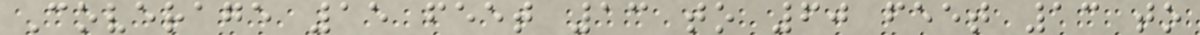Coverage 15 feet 13 to 60 feet 13 to
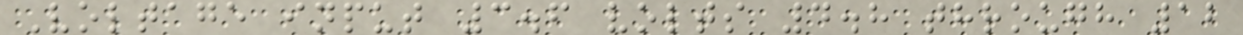Voltage input 3.6 volts 4.8 through 12
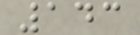143
